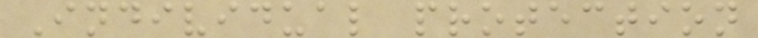Individual protection
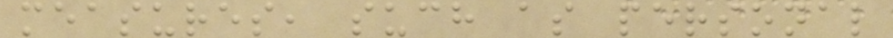measures, such as personal
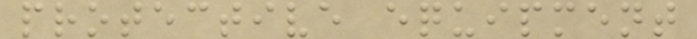protective equipment
